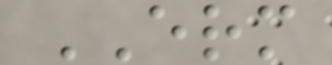ERM
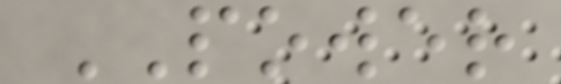POWER
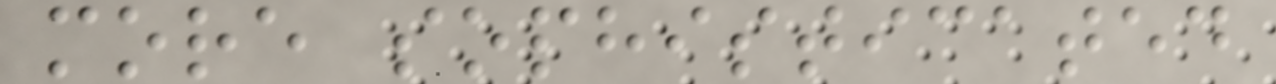more sophisticated
